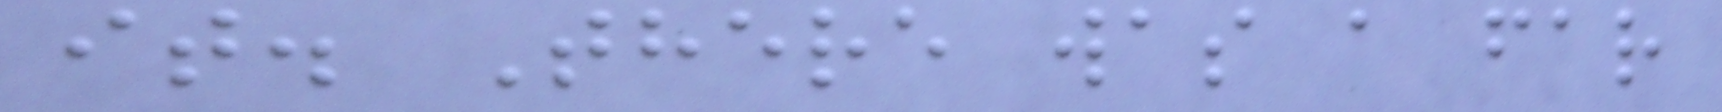it. There was a far
